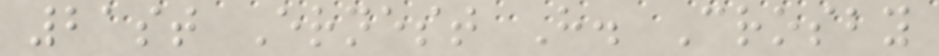21st Ernest H. Crosby
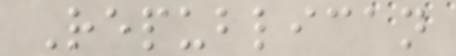Republican
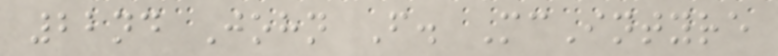22nd John F. McIntyre
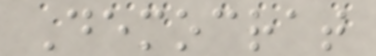Democrat
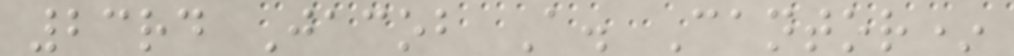23rd Jacob A. Cantor*
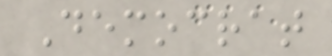Democrat
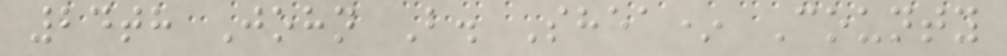24th John B. Shea* County
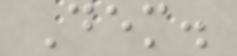Dem.
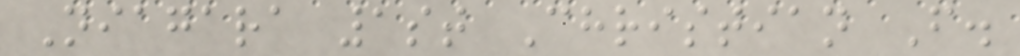Niagara 1st Christian F.
